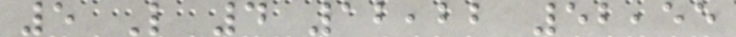5 L 4 12,22 52,55
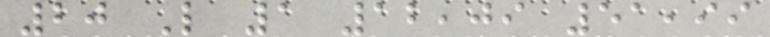20 L 1 12,09 51,99
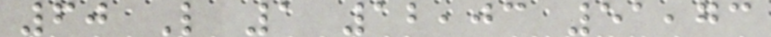60 L 1 12,03 51,73
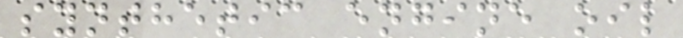synthetic engine oil
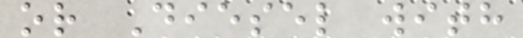or Diesel with
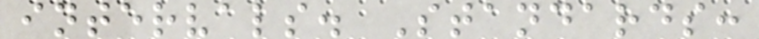intervals. Standards:
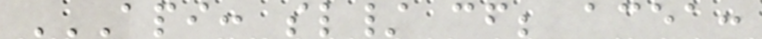API: SL/ CF; ACEA:
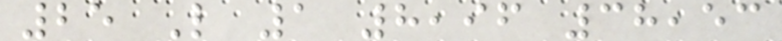25 L 1 8,96 38,53
